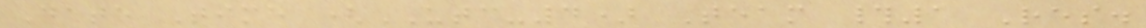Date Time (UTC-4) Team #1 Res.
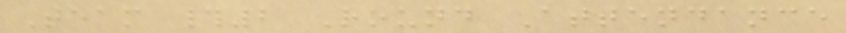Team #2 Round Attendance
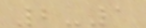2-1
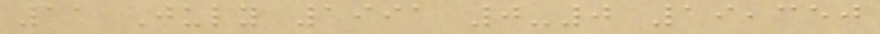11 July 1991 0-0 19,350
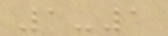1-1
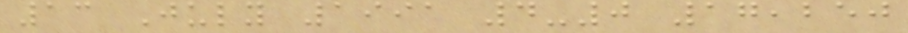13 July 1991 4-0 17,250
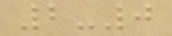2-0
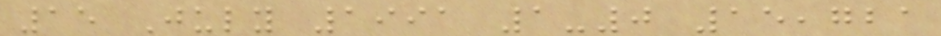15 July 1991 1-0 15,721
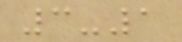3-1
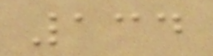134
